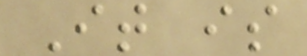It is
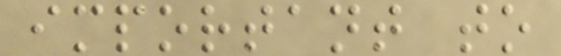important to
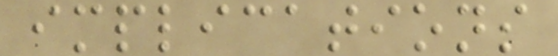implications
